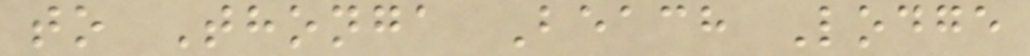to Thonga Beach Lodge
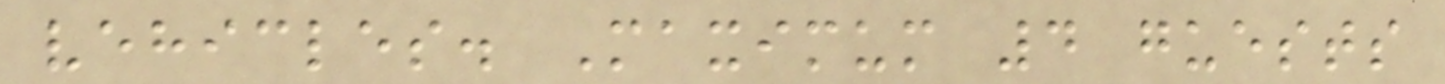vehicles. Maximum 4 guests
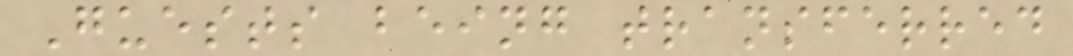Guests being transferred
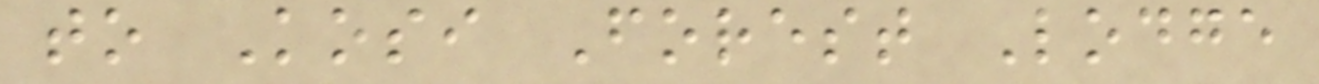to Kosi Forest Lodge
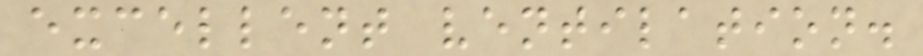excellent ventilation.
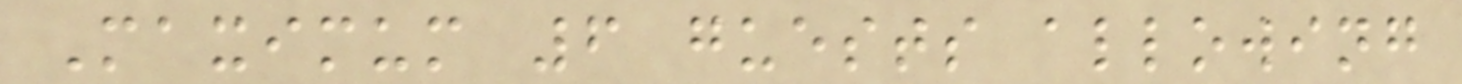Maximum 6 guests allowing
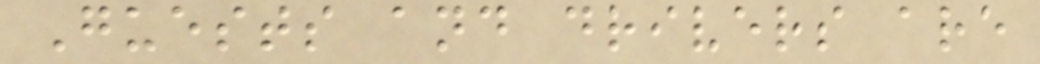Guests and drivers are
